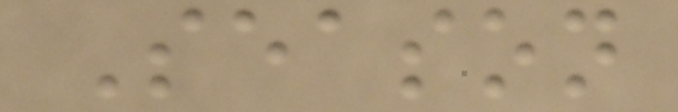Season
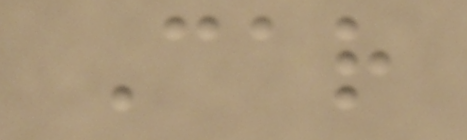Car
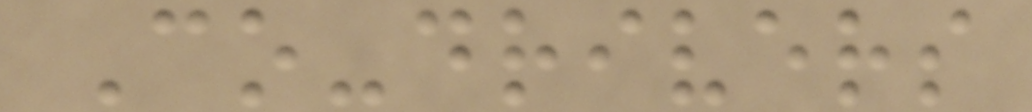Co-drivers
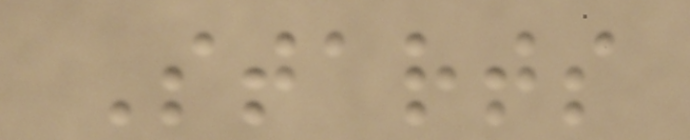Starts
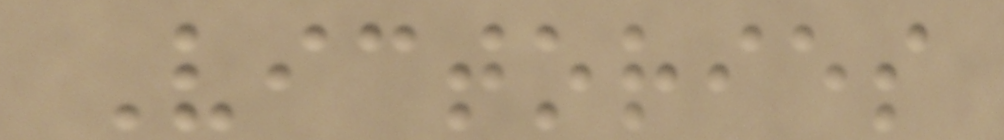Victories
